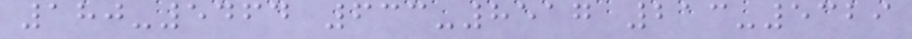180-5464 633-8517 213-5329
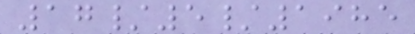17/5/1985
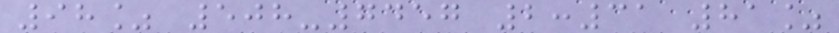98% 508-7457 2:31 81%
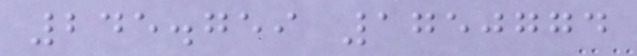245.759 1750774
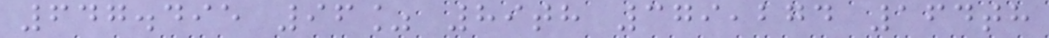647.495 96% 89th 379,274 164th
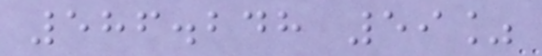586.248 59%
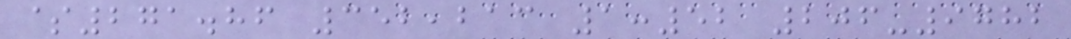$271.86 352,213 1:52 206-9782
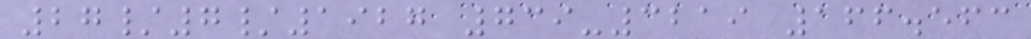27/7/1927 739-3219 166.563
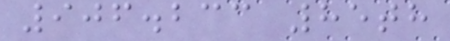906.233 85th
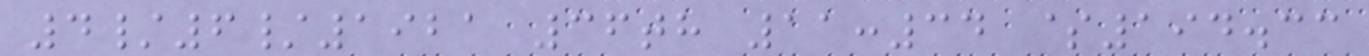4/6/1921 36th 11:34 $194.33
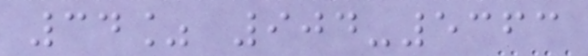34% 904-5363
